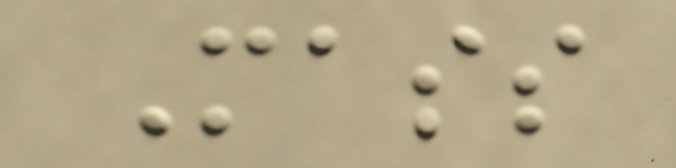Mass
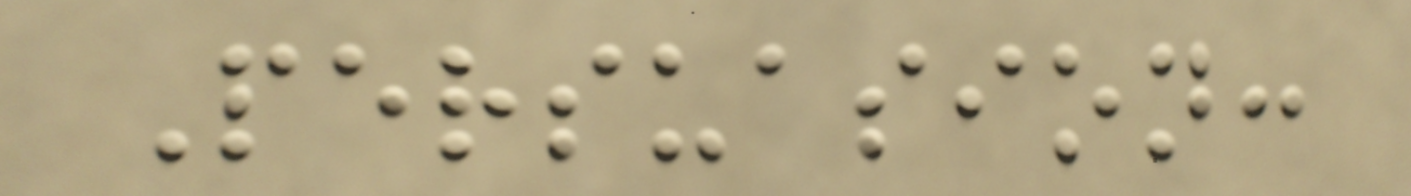Persuasion:
